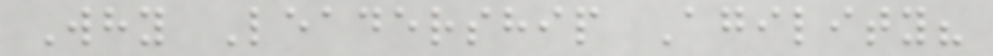Why Leadership Agility?
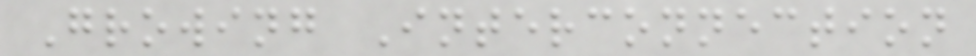Growing Interconnection
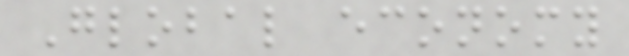Global economy
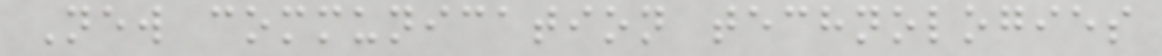New communication technologies
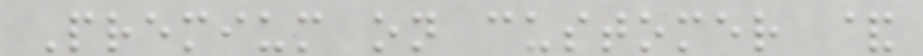Premium on customer &
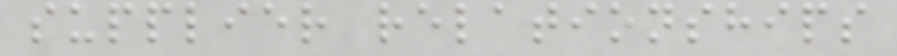supplier relationships
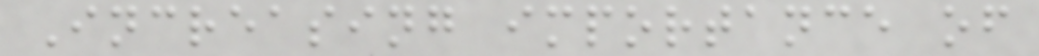Increasing importance of
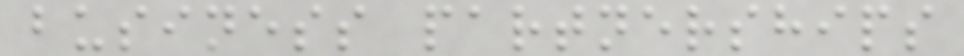business partnerships
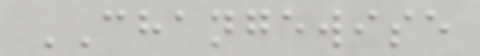CHANGEWISE
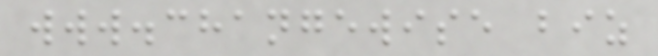www.changewise biz
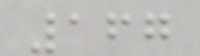167
